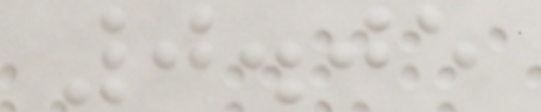0.05
